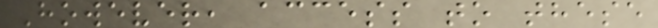However, access to these
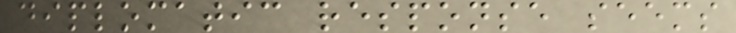diplomatic response seems
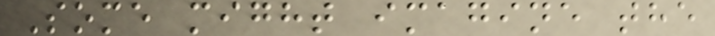Some might imagine the
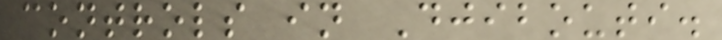controls in Djibouti.
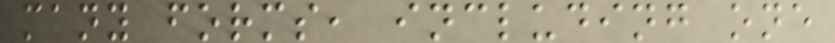many forms, including one
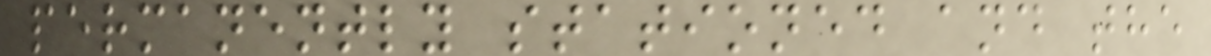permanently stationed and the
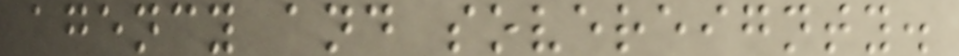agency and sovereignty.
